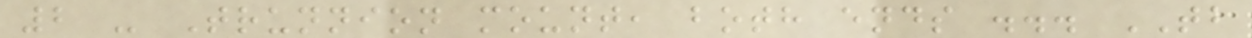2 - Trunnion mount, both ends ... TB
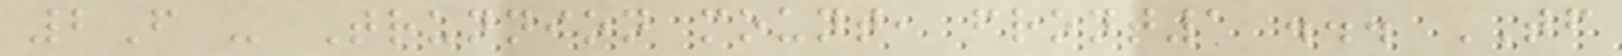2F - Trunnion mount, front1 ... TF
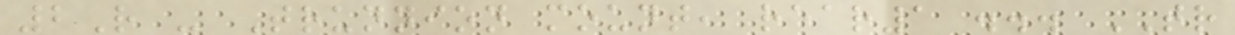2R - Trunnion mount, rear1 ... TR
